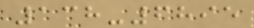138-6895
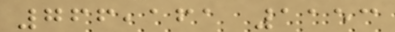766,161 1153
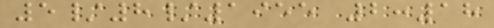5/8/1955 2:18
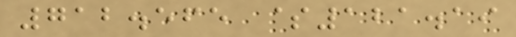712.565 $121.19
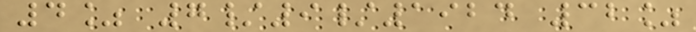4% 7/9/1924 32%
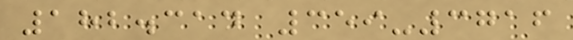182.314 359-3716
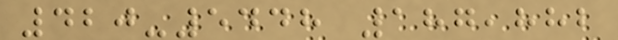420-5448 187,882
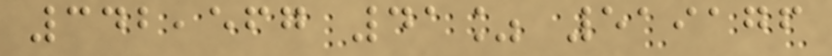342,567 41% 519176
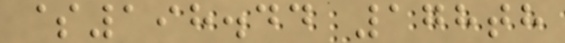$198.44 178th
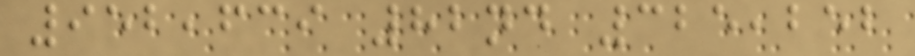952,639 82nd 325,252
